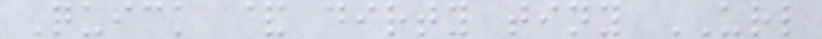Quick & dirty tiny URL
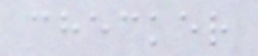checker
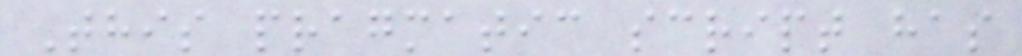This pragmatic script has
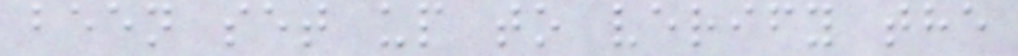been set up to verify the
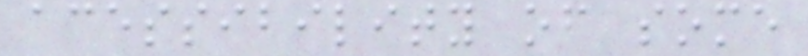acessibility of some
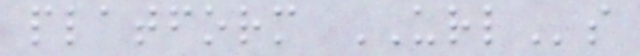platform URLs
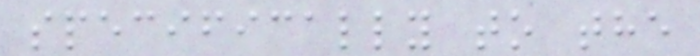specifically to the
